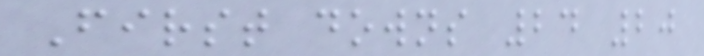First downs 24 20
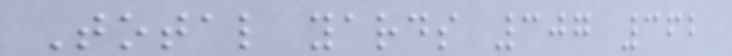Total yards 307 362
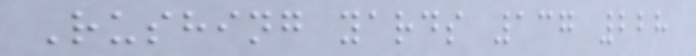Rushing yards 137 228
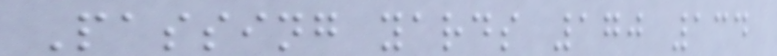Passing yards 170 134
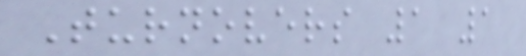Turnovers 1 1
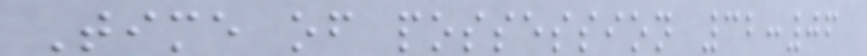Time of possession 32:06
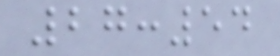27:54
